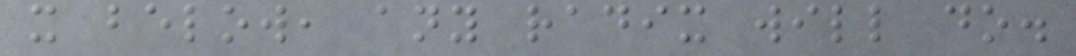x below, any radix will do.
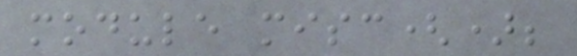module misc();
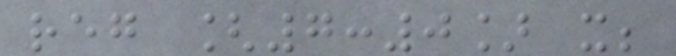reg [7:0] x;
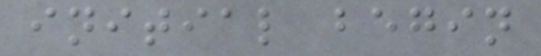initial begin
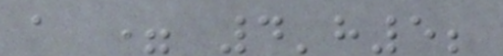a = 4'h5;
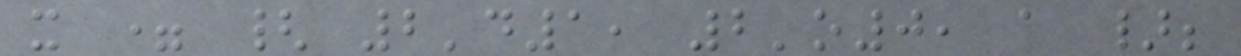x = { 2'd1, 2'o0, a };
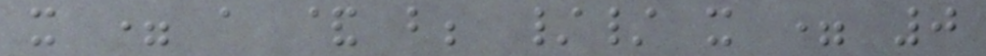x = a & b; // x = 0
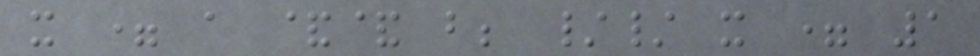x = a && b; // x = 1
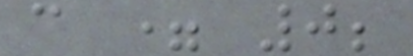c = 0;
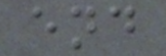end
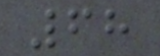68
